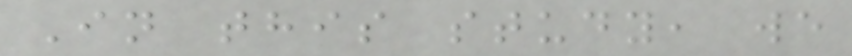In this study, we
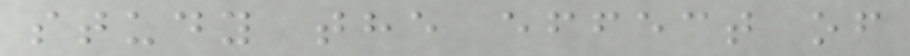study the effect of
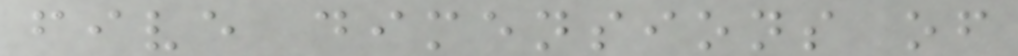five dimensions of
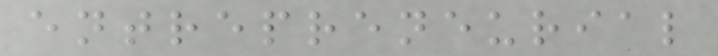entrepreneurial
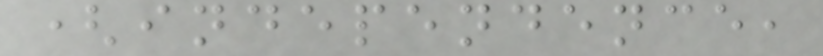(independence,
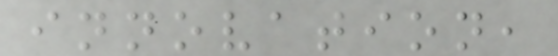innovation,
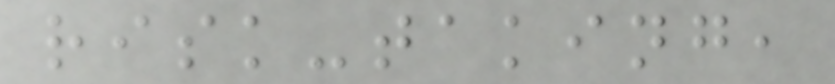risk-taking,
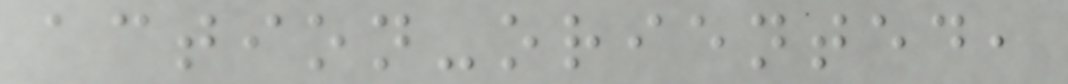action-oriented,
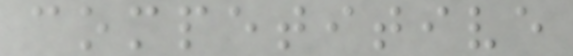competitive
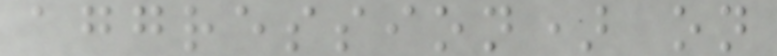aggression) on
